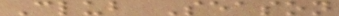Club Season
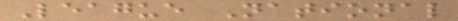League National
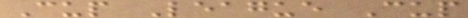Cup League Cup
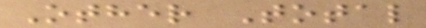Other Total
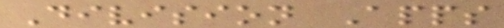Division Apps
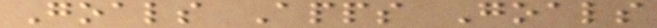Goals Apps Goals
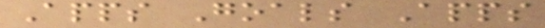Apps Goals Apps
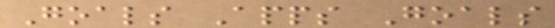Goals Apps Goals
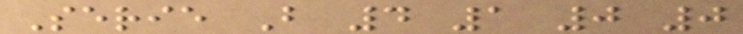Serie B 4 1 0 0
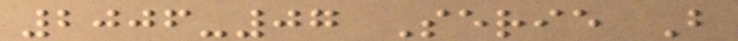2006-07 Serie B
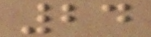24
